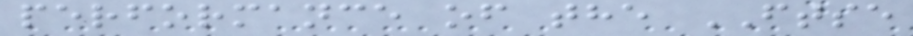performance of the FTSE
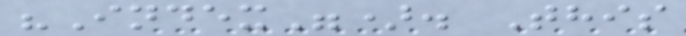"Index"). This
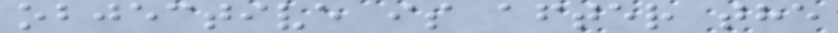objective is after the
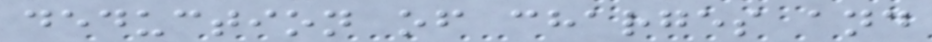deduction of charges and
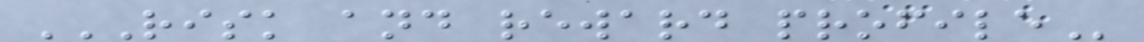RISK AND REWARD PROFILE
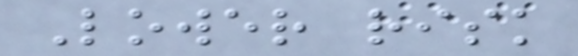Lower risk
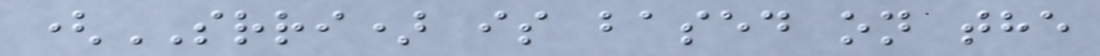(SRRI) is based on the
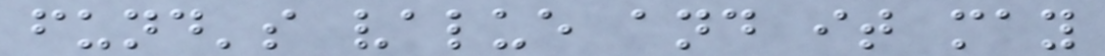fund's value and it may
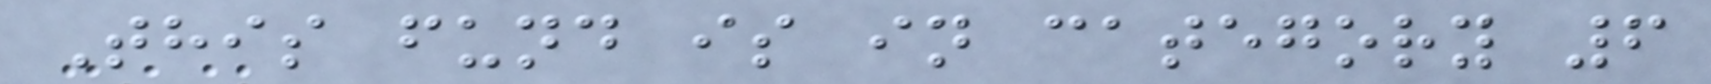This fund is in category 6
